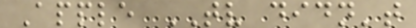Apple TV didn't
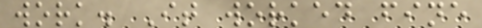work. It worked fine
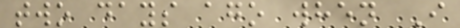two days ago when I
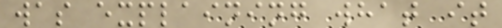was explaining what it
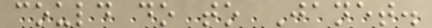could do to Janet.
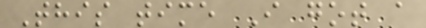This time I got a
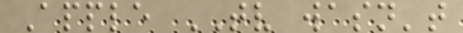Apple TV wasn't
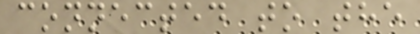connected to the
